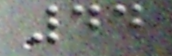44
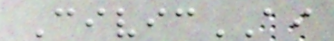CivicAI
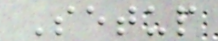Setup
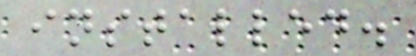installed.
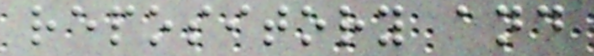repository and
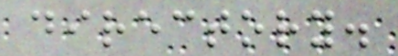directory.
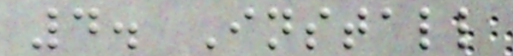4. Install
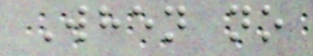When no
